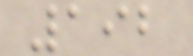192
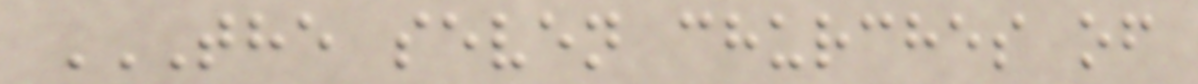THE SEVEN CHURCHES OF
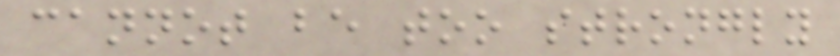cannot be too strongly
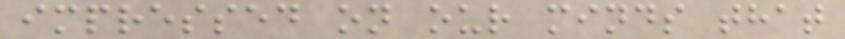impressed on our minds that
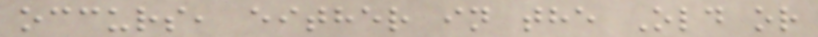occurs, either in the Old or
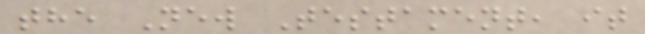the New Testament, it
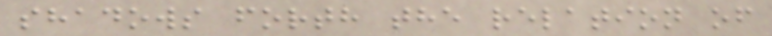shadows forth the relation of
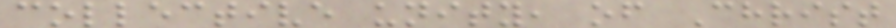collective unity, of Christ
